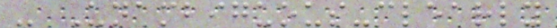- Unambiguous-clearly
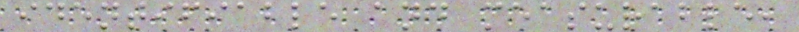identifiable and measurable,
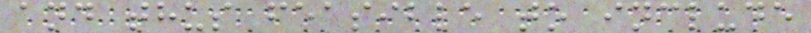and thus feasible to include
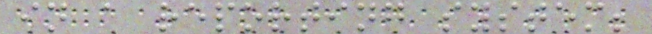in a reporting system;
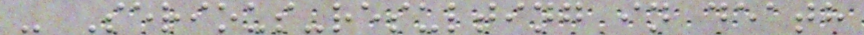- Serious-resulting in death
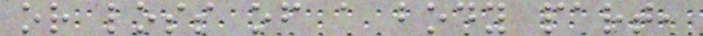or loss of a body part,
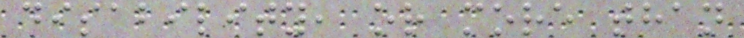disability, or more than
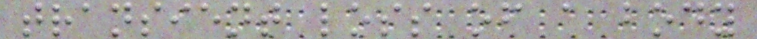transient loss of a body
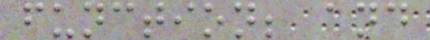function; and
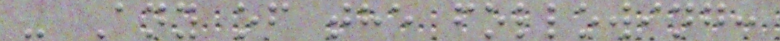- Any of the following:
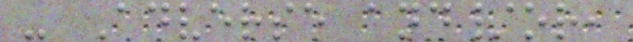- Adverse and/or,
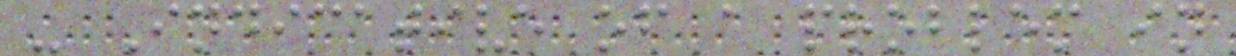- Indicative of a problem in
